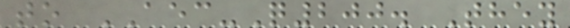to AEC-Q200. They
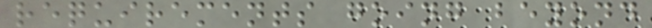requirements going beyond
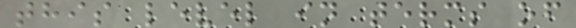this level in terms of
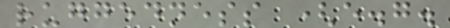ruggedness (e.g.
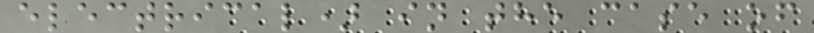electrical) in the case of
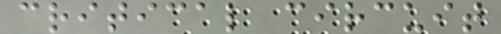critical circuit
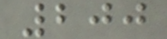200
